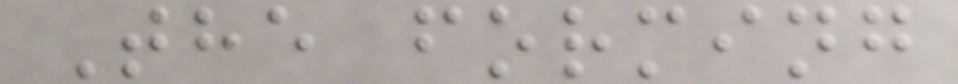The forming
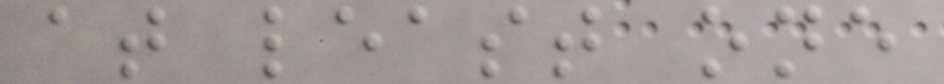at least one
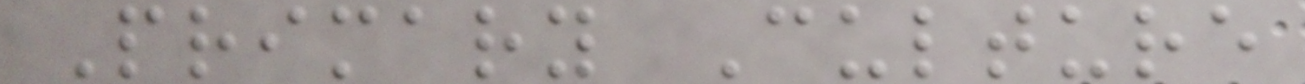Primary Culture
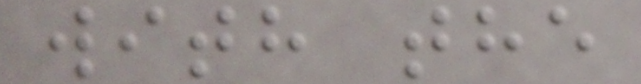with the
